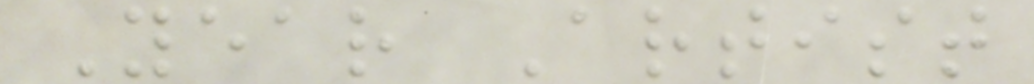Year Artist
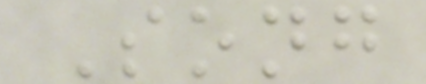Song
